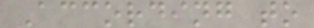According to
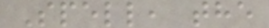Spell, the
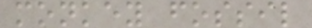monkey fossil
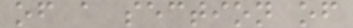of a section of
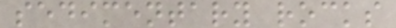sedimentary rocks
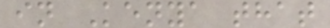in Kenya that
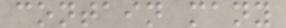contain many
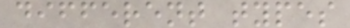different types
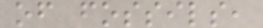of fossils,
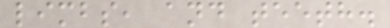limbs, and teeth.
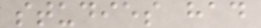studies had
